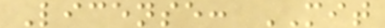License: MIT
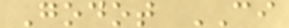Godot CI
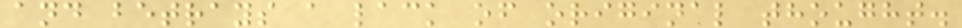and betrays a lack of original thought.
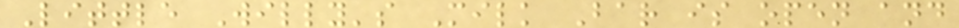Little Willy's Milk Bar is open and
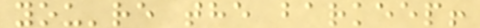you're the barkeep!
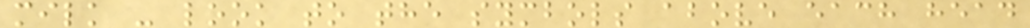milk - look to the symbols above each head
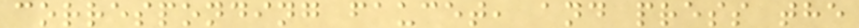corresponding faucet, and press the
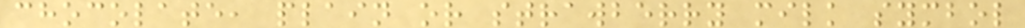chocolate, plain or strawberry milk symbol
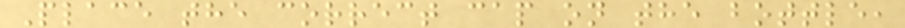Place the correct cap on the bottle,
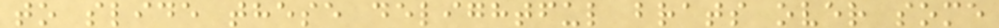to slide these delightful brats over some
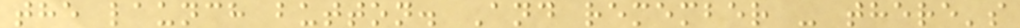the launch button. And remember - there's
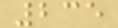235
